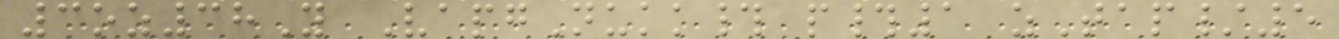3oz38Y VapgNukk# p#1 zTap/5
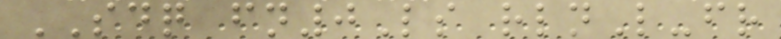SDQ fn0Ls rlnL-fr
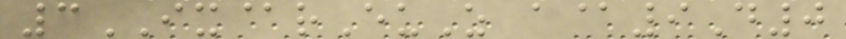3IX@rEuZ a@9D0
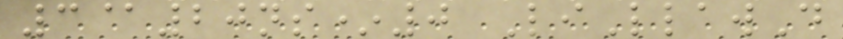3@20ns*0 LiLlawD
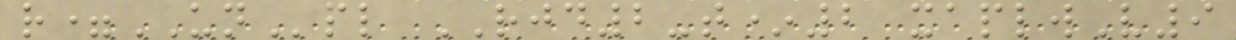r=UNpl RJD2-t*2 xaplwV9
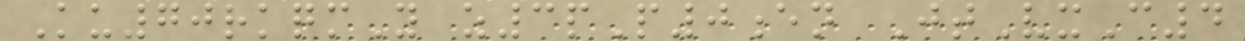Ku70rkqmY z3pP0en JtVxC4
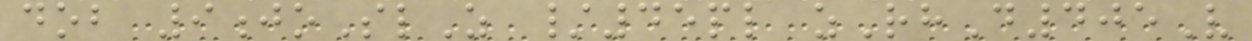dob 9joSlZ /45pl zRhD405V
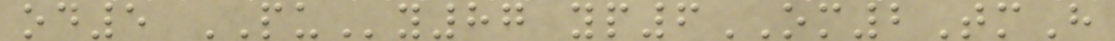od5 PUy87 yp6OM2TmH
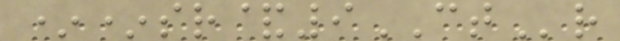**sr&9CTr
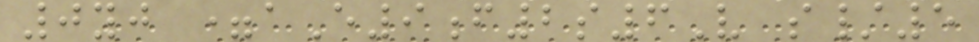0yj =aE9f2s6V s/5
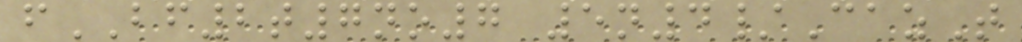fBF2t7no7 5n4/CazT
